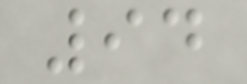94
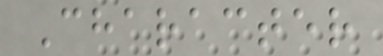Character
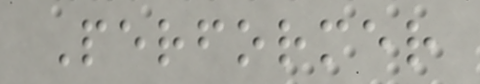Performer
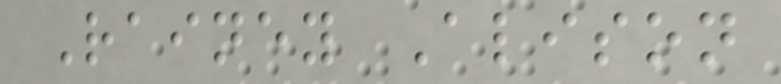Rainey Alison
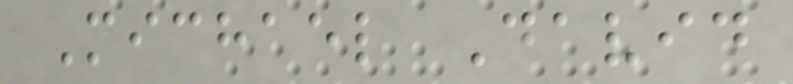Michael David
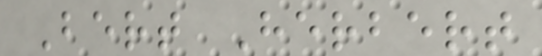Bert Herbert
